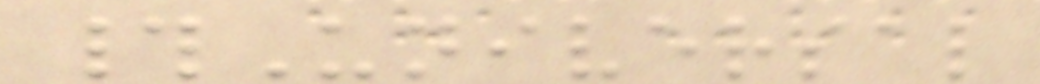#Universal
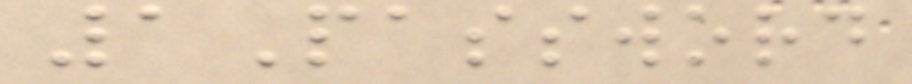1Password
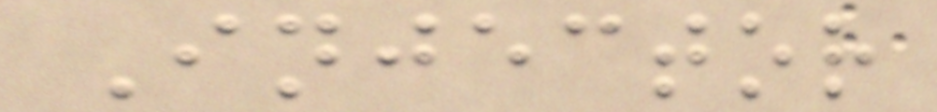Injector
